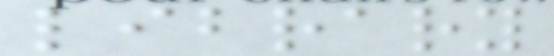library
